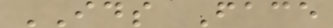IDS Face
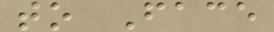to Face
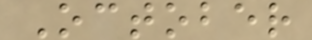October
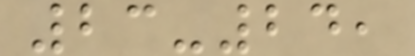23-24,
